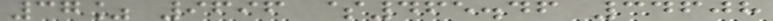37% 9696 $465.46 34608
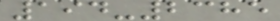194-2385
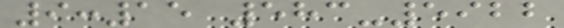9:15 583-5922
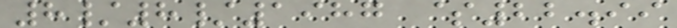8/8/1987 $22.99
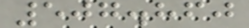507.860
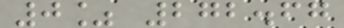0% 272.67
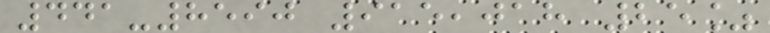441-8590 915,018 25%
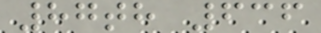87th 636
